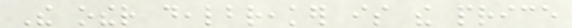The other dealbreaker is the price
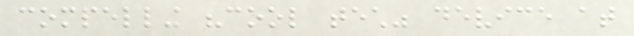compelling "cool tech" device at
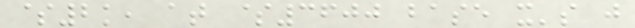$2k, at $3600 base it's just
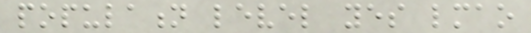population level yes lmao
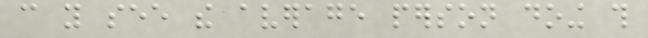can you see the average person doing this
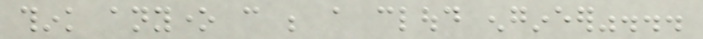think anyone can be a cloud engineer"...
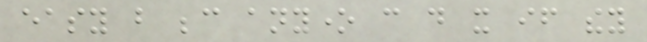easy but because anyone can do it if they
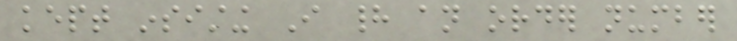kept insisting I had an order number
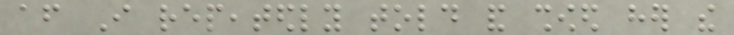after I repeatedly told and showed her the
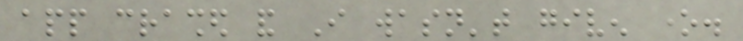app crashed and I wasn't given one.
